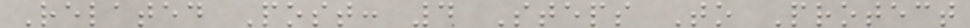Related Post: 4 Steps To Protect
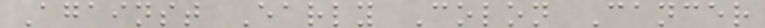Against Early Colon Cancer
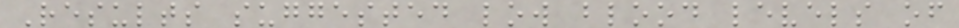Results suggested low blood levels of
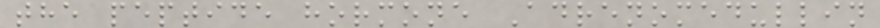the peptide hormone Adrenomedullin
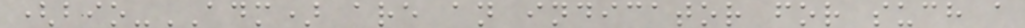(bio-ADM) are an indicator for such a
